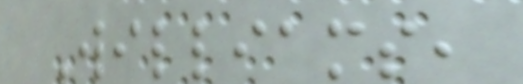Williams,
